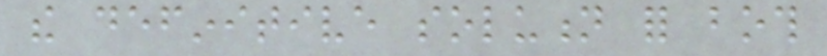the definitive solution for both
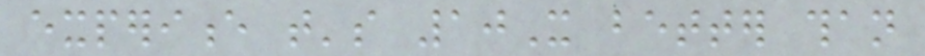experience that's 10X better than
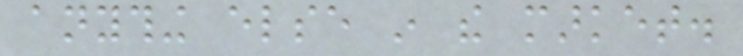anything else in the market.
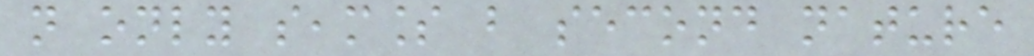not only seamless but second nature
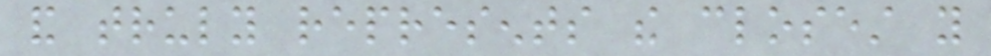and truly represents the closest you
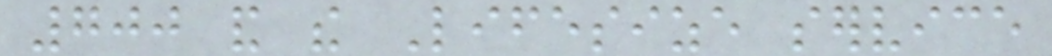700 and the Lifesize service
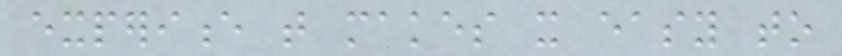experience that makes it easy to
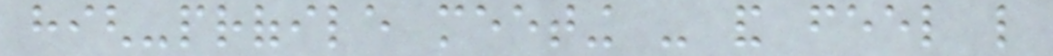high-profile meeting - and feel like
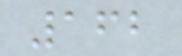162
